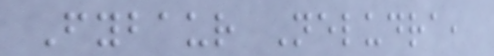Fybaur Neludra,
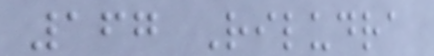167 Riludra
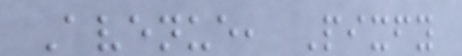Avenue, Pixfy
